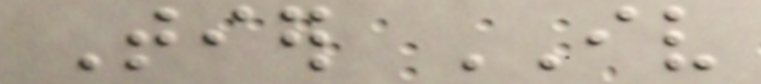Tier IV
